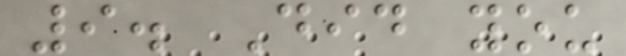9. Did you
